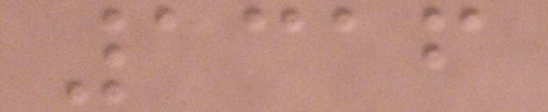1316
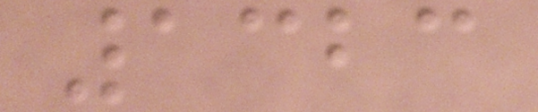1323
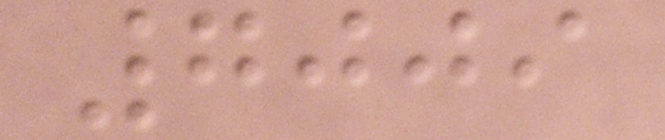7009
